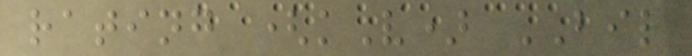rating (kV) BIL
